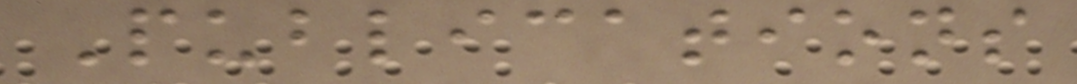Publications
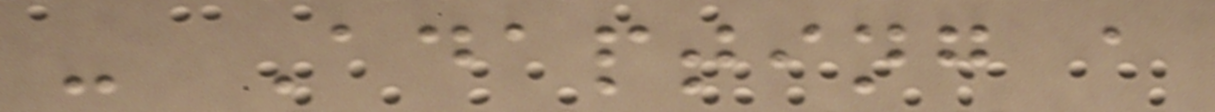- Adapting a
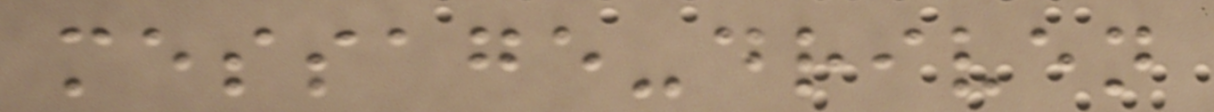message-driven
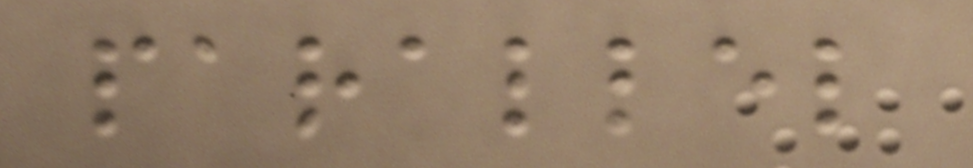parallel
